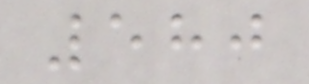580
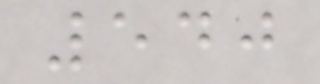540
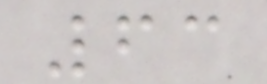63
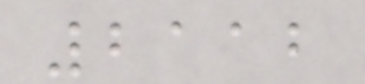2112
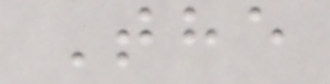The
